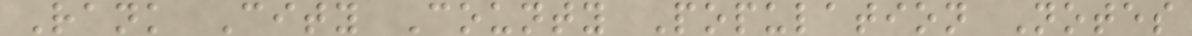Rank City County Population Notes
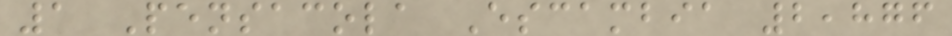1 Pensacola Escambia 2,876
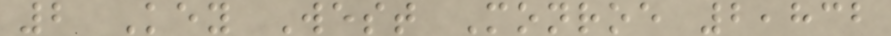2 Key West Monroe 2,832
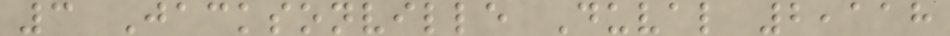3 Jacksonville Duval 2,118
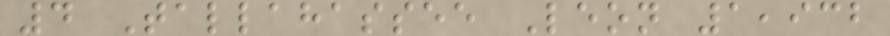4 Tallahassee Leon 1,932
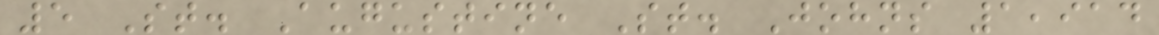5 St. Augustine St. Johns 1,914
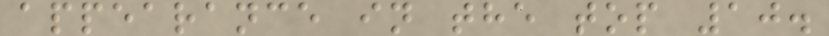appearance in the top 10.
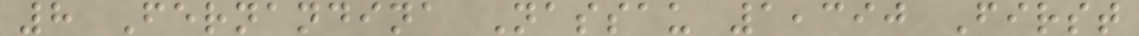8 Fernandina Nassau 1,390 First
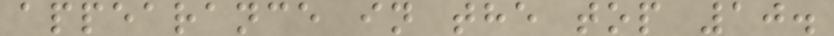appearance in the top 10.
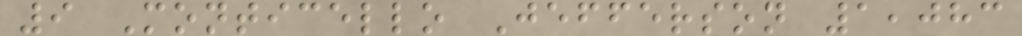9 Monticello Jefferson 1,083
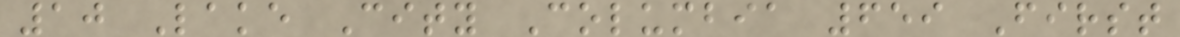10 Lake City Columbia 659 First
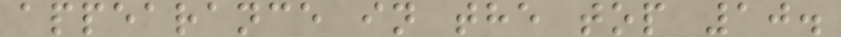appearance in the top 10.
